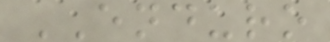ENDURO
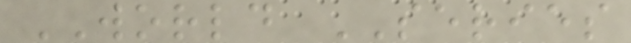WORLD SERIES
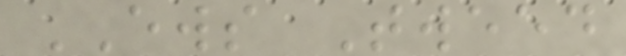EWS Tweed
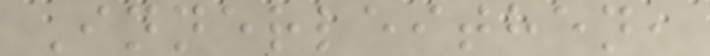Innerleithen,
